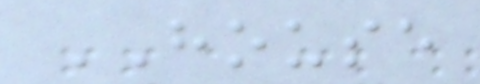HOUSE
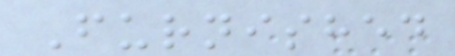Furnished
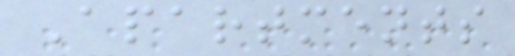Apartments
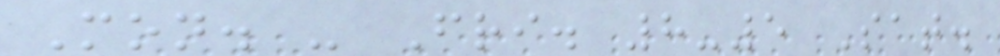Mon. - Fri. 8-5 Sat.
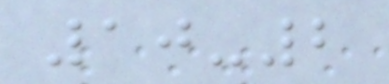10-2
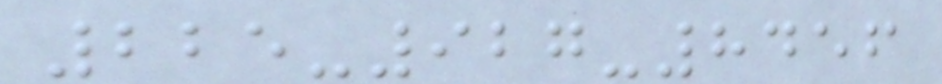225-927-8456
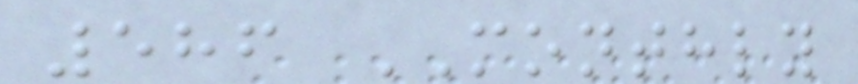586 MONTHLY
